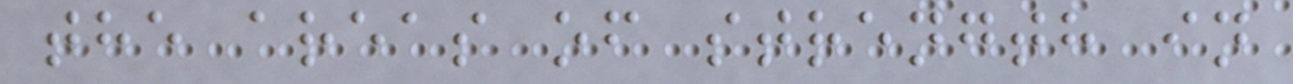the areas of strength in
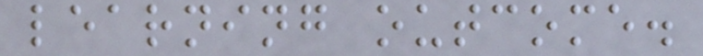learning outcome.
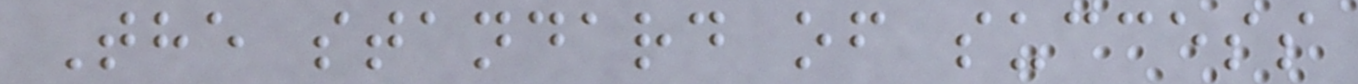The standard of success
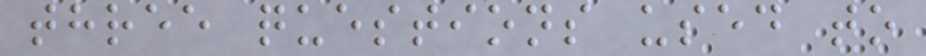three questions used to
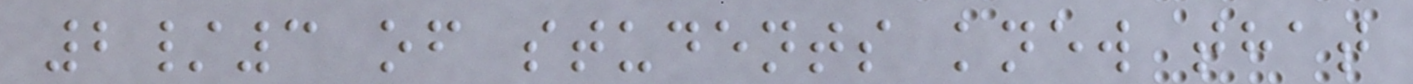2/3 of students knew that
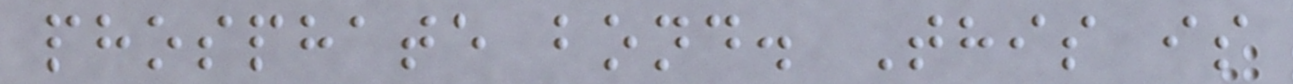phosphate bond. This is
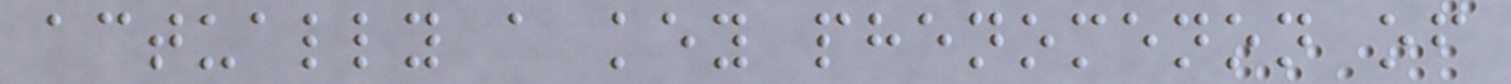actually a key phenomenon of
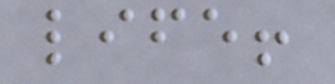life!
